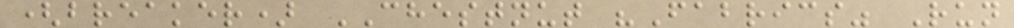(breaker) CHESTNUT "Fabrics" Run
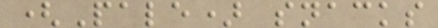(Pale) snacks
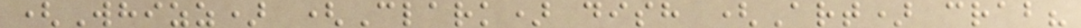(Whizz) (Clark) dish (Art) crab?
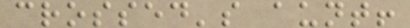crossed's aunt!
